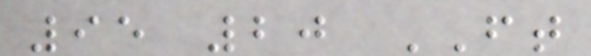95 20 FT
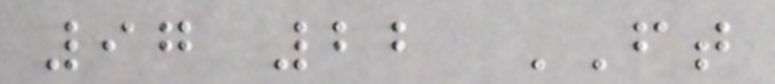97 22 FT
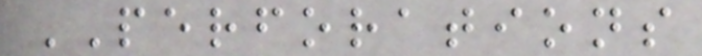PERFORATIONS
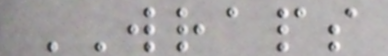WRAPS
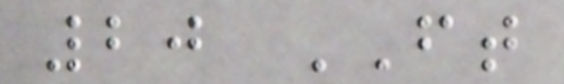20 FT
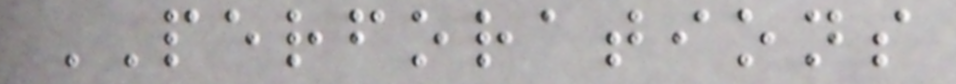PERFORATIONS
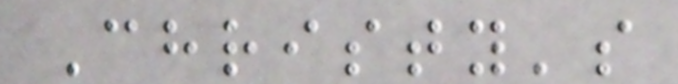Christy's
